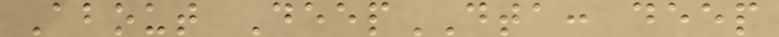About DeepDTA: deep
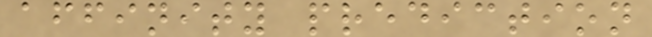affinity prediction
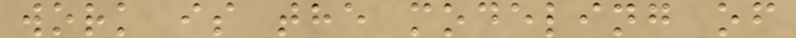work is the modeling of
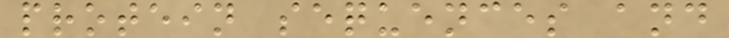protein sequences and
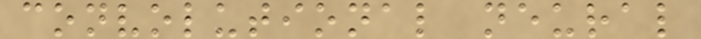convolutional neural
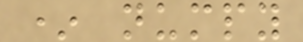* numpy
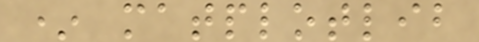* matplotlib
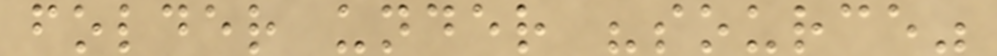folder under "source"
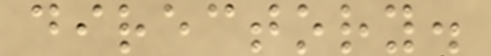directory.
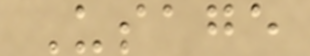Usage
